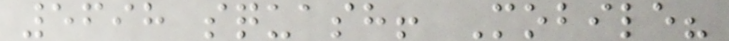5698 squash! Mobile?
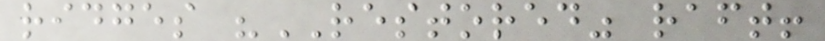ridges "RESTORED" raft!
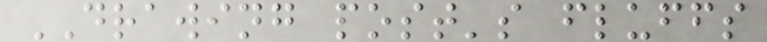DRAWING post's fluffs
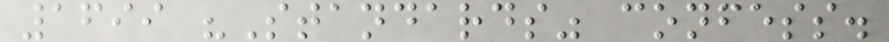1699 "Standards" confess.
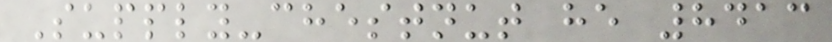Supply-chestnut he 8413
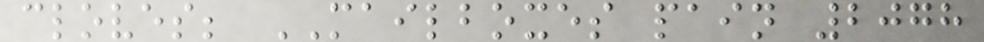cloves; MAILBOXES pain 2078
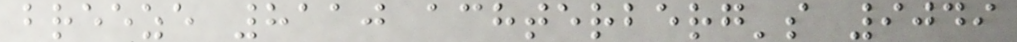breeze 8110 achterberg's 9049
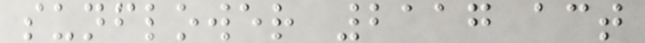sunflower 2117 act
